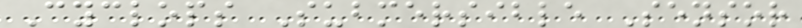Cyclops Submersible Sensor
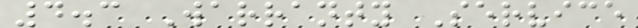4.3 Warranty Service
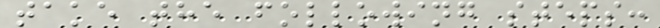take the following steps:
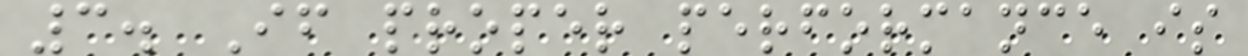3. If proper performance is
